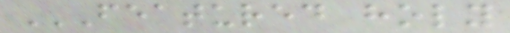FEATURED HOLY
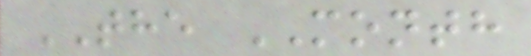THE MONTH
